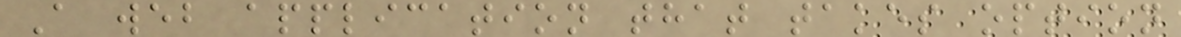A web application that takes option
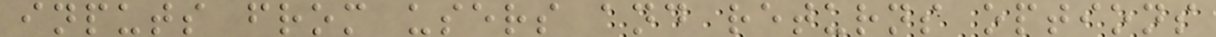inputs from users and returns options
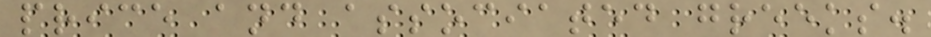price and associated greeks.
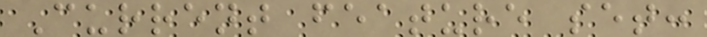Current feature set:
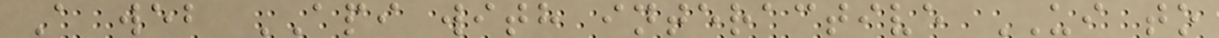A web API with interactive UI to
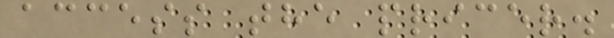access the pricer.
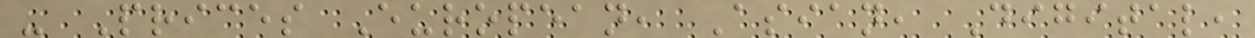- Prices European, Asian, Digital,
